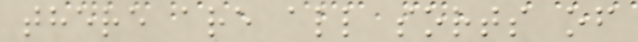there are all sorts of
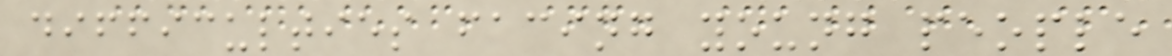difficulties facing young people
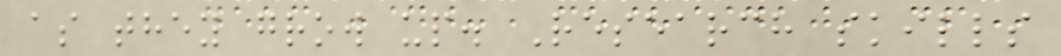as they grow up. Research skills
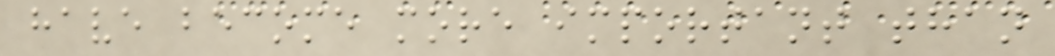have become more important than
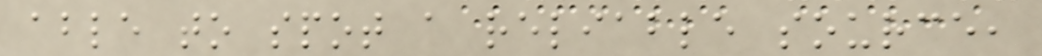able to spot a reliable source,
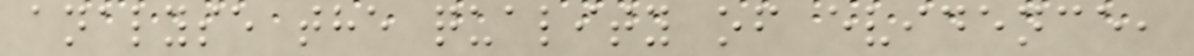analyse the quality of evidence,
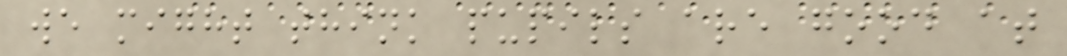we might think pupils are good at
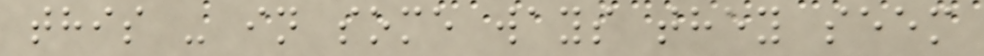this - in some ways they seem
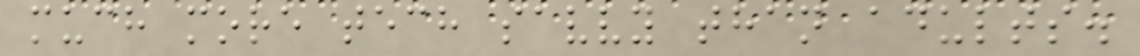much more tech savvy than adults.
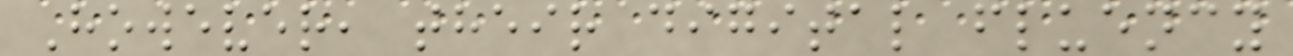However, their digital fluency
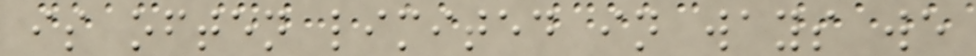is often limited in ways we
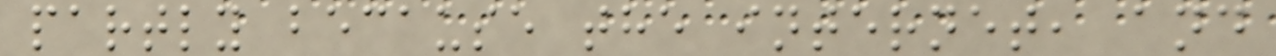partly because the internet, and
